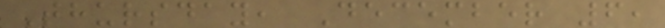Thursday, December 6,
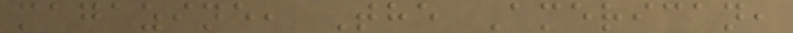magazine, The American,
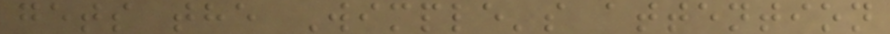gets the Wimple's attention
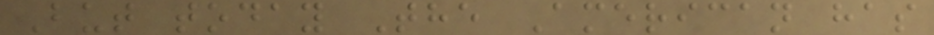But today The American has
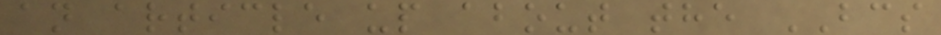an article up about the BCS
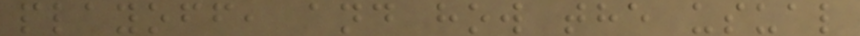playoff, and how the usual
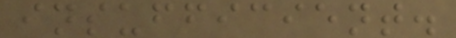insufficient.
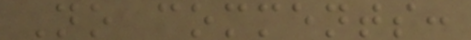No comments:
